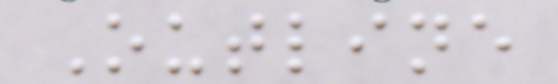Outline
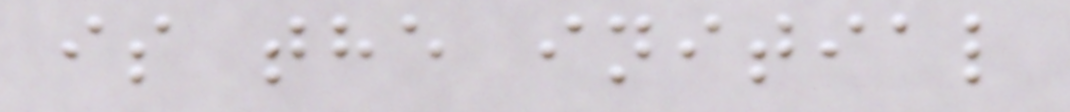is the initial
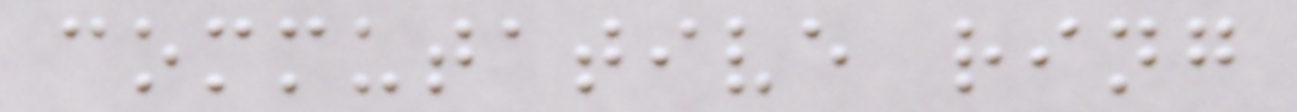commutative ring
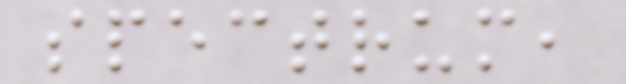spectrum,
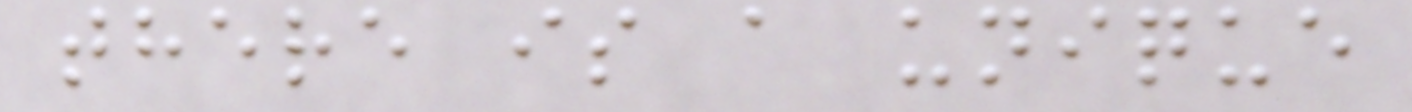there is a unique
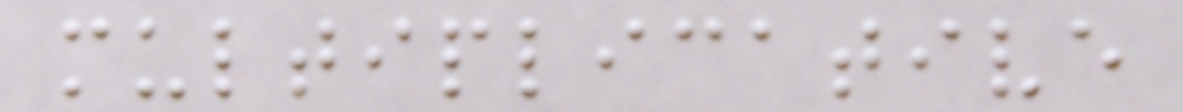multiplicative
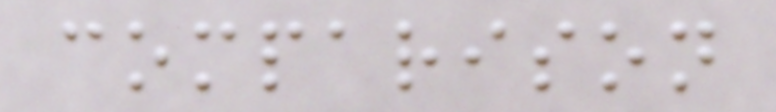comparison
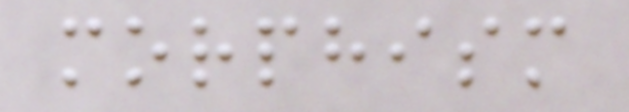morphism
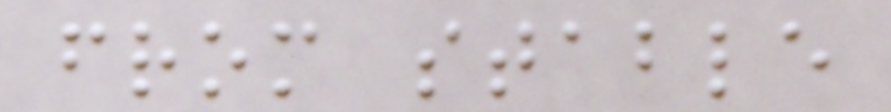from stable
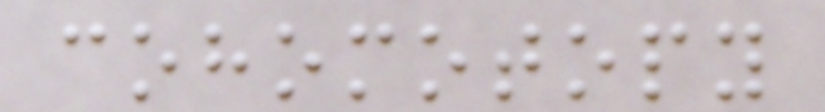cohomotopy
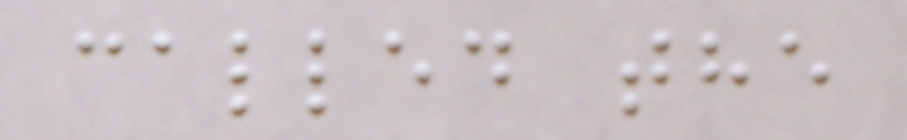called the
